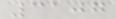3107
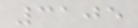3105
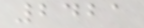2421
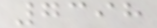7398
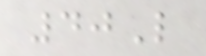40L
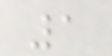1
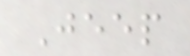Jeep
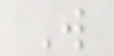W
